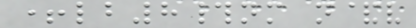+lb8#nm n&v
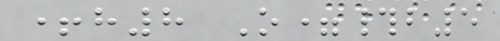+h8 O=#b5
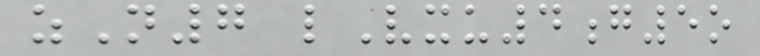zN7 lVxu4g5o
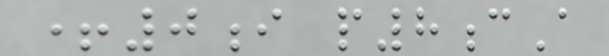+0i p8cA
